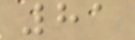81
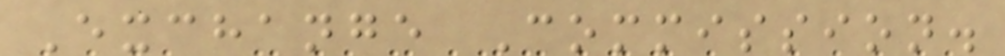Exchange Commission.
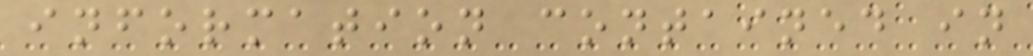information contained in
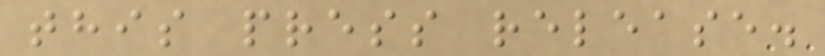this press release.
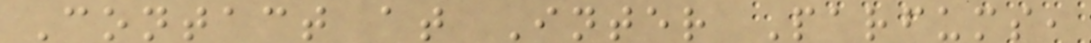Contact at Inter Parfums,
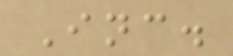Inc.
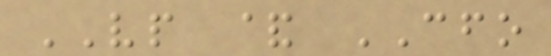VP & CFO
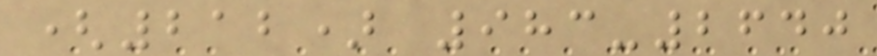(212) 983-2640
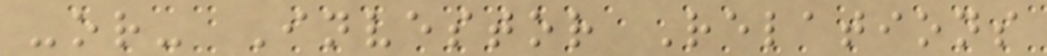-or- Investor Relations
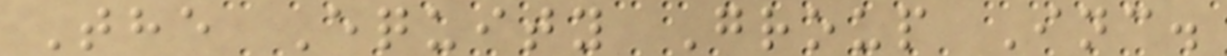The Equity Group Inc.
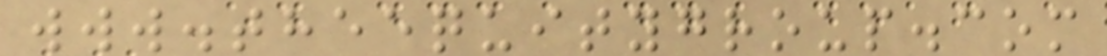www.theequitygroup.com
